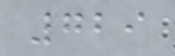729
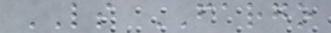LS FARGO
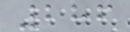286
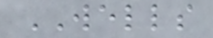WELLS
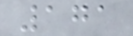171
